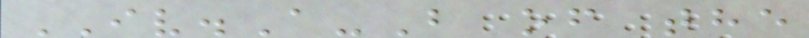IV.A-B of the
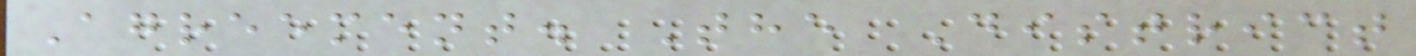Agreement. The District
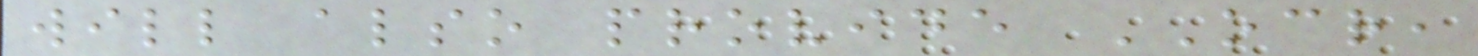will also provide OCR,
